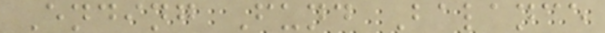Ending Fund Balance
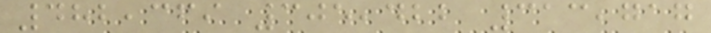482,369 305,422 313,717
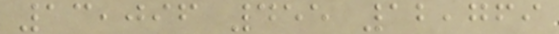13,096 455 12,769
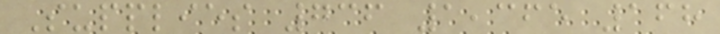Supplies 736 1,365 168
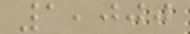1,000
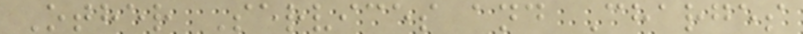Other Services and Charges
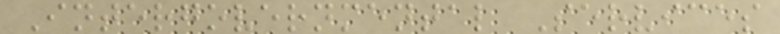Intergovernmental Services
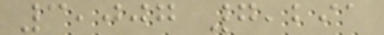3,007 7,291
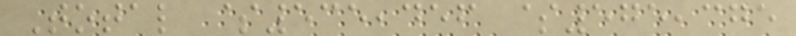Total $535,456 $575,375
